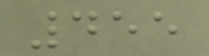455
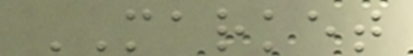MARKET
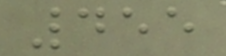455
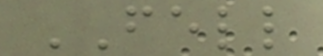FELL
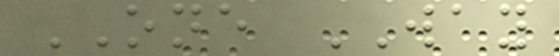ONE WAY
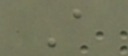A
